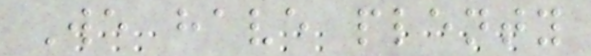We have plenty
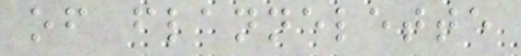of flannelette
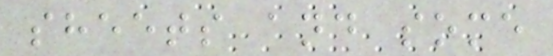sheets and some
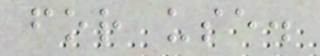for use.
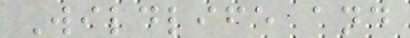Wildlife and
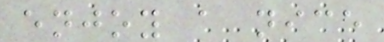enjoy a nice
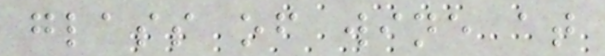glass of wine at
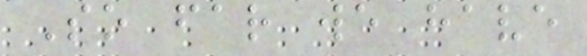So far we have
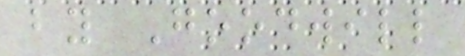by Goodwill
